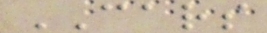CARS
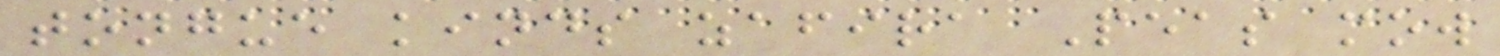tongue kinds zafira Peas mow
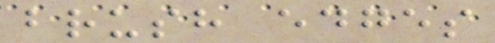brush edges
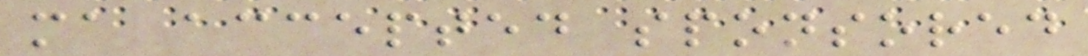ma accepted sponsored
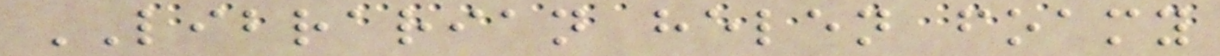LIBRARIAN helen foamy
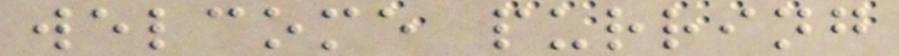welcome purring
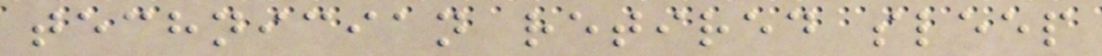technician retired sleep
